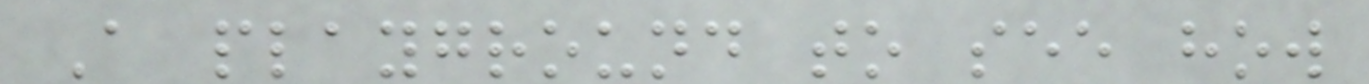A playground to see how
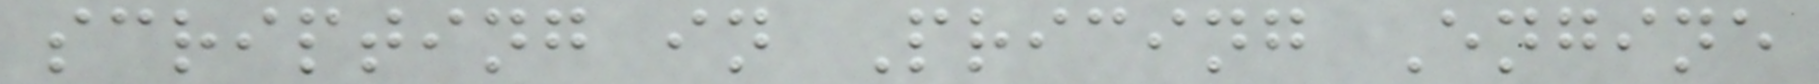scripting in Pricing Engine
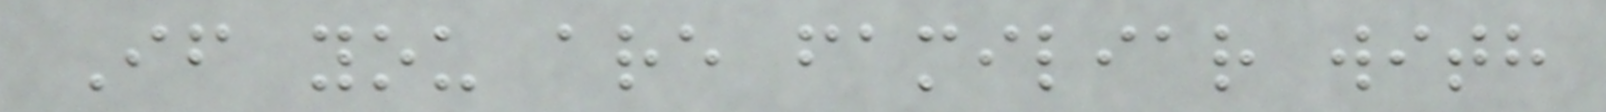If you are familiar with
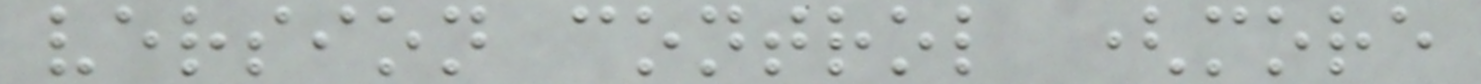version control (more
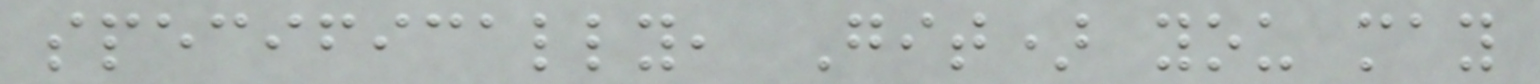specifically, Git) you may
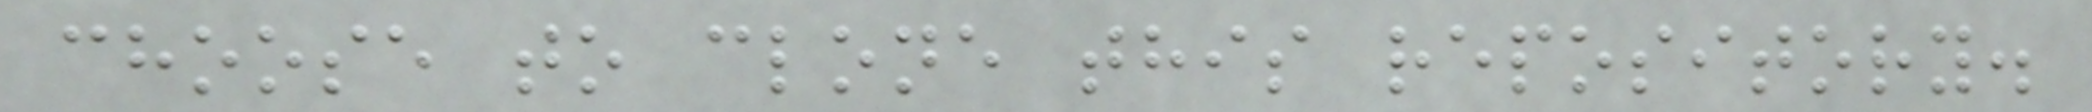choose to clone this repository.
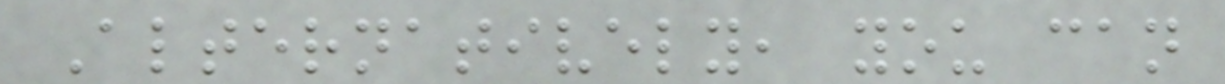Alternatively, you can
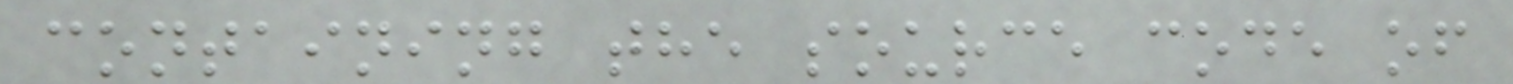containing the source code of
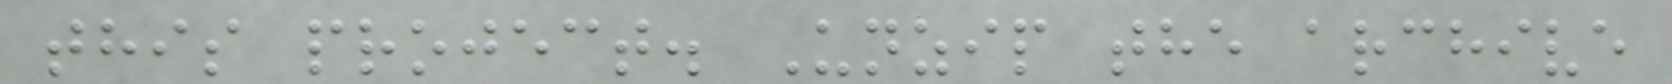this project. Unzip the archive
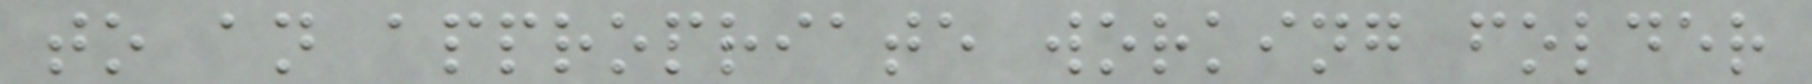to an appropriate working folder
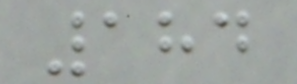184
